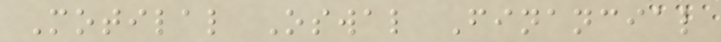Motilal Oswal Financial
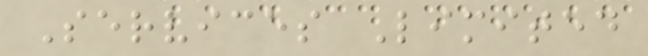Services Limited
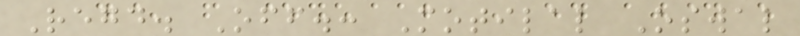Regd. Off.: Motilal Oswal
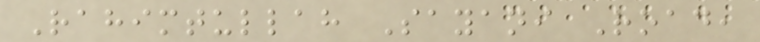Rahimtullah Sayani Road,
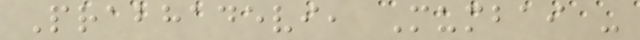Prabhadevi, Mumbai -
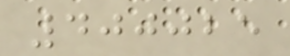400025
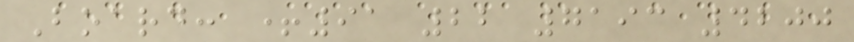Board: +91 22 7193 4200
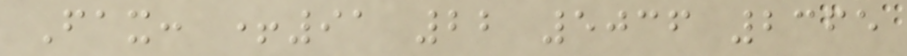Fax: +91 22 5036 2365
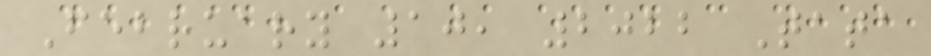February 10, 2022 Tata
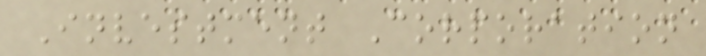Investment Corporation
